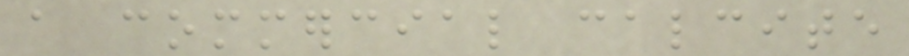a commercial calcite
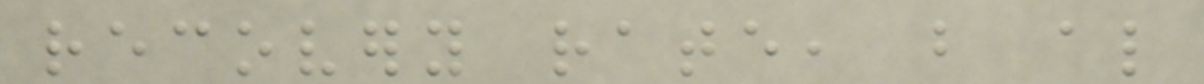recovery rate, but also
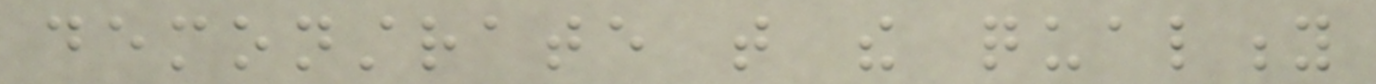demonstrate that the quality
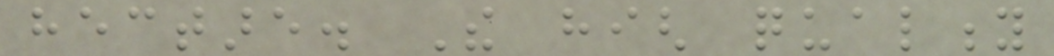hectare. The high quality
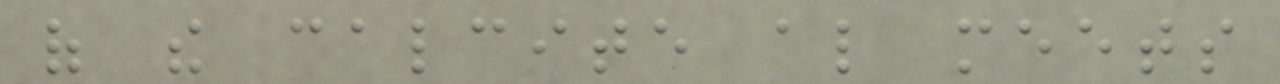of the calcite also meets
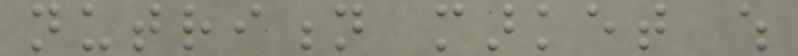nutrition market which
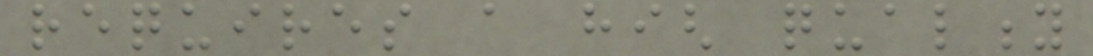requires a high quality
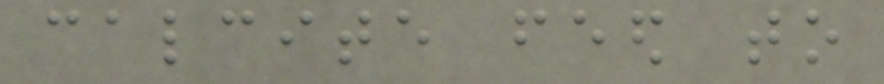calcite feed to
